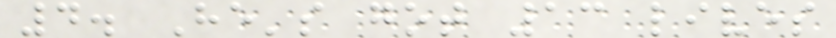4. He's got 13 lives
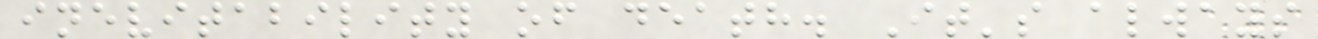inevitability of death. It's always
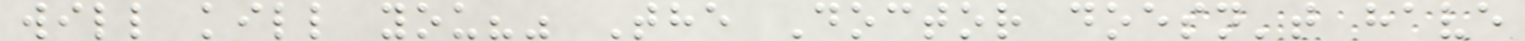will kill you?" The Doctor doesn't have
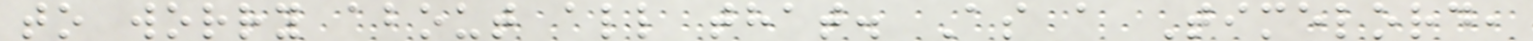to worry about all that. As a Timelord,
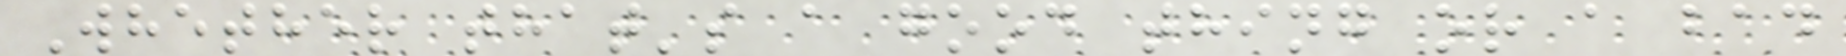Whether that's a good thing or a bad
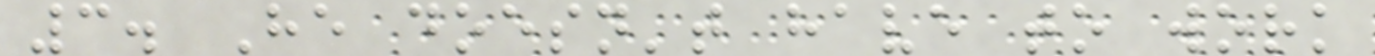3. He doesn't have to work
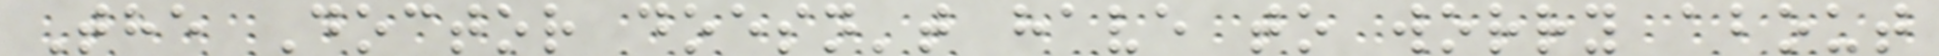The Doctor doesn't have to worry about
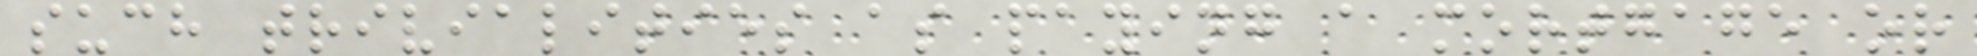such trivialities as paying a mortgage or
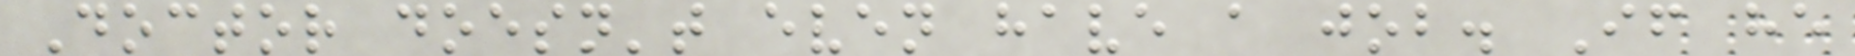Doctor doesn't even have a job. If he
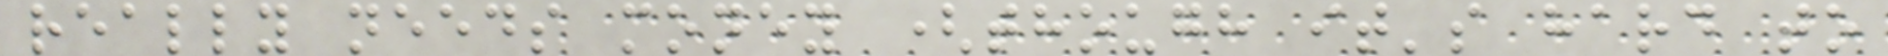really needs money (though it's hard to
